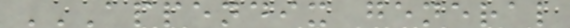APPENDIX GENERAL
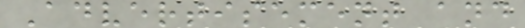Advertisement and
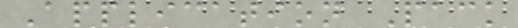Application Pack
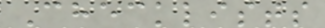Checklists
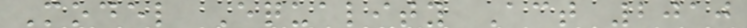Model Equality Act 2010
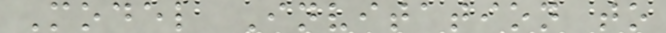Model Invitation to
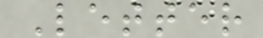Letter
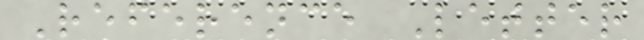Reference Letter
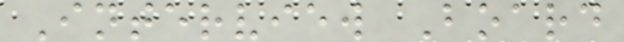Interview Board
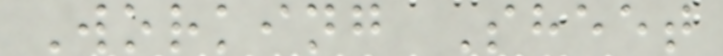Working Sheet
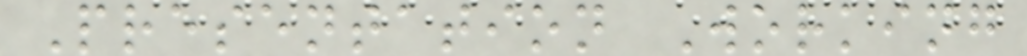Presentation Working
